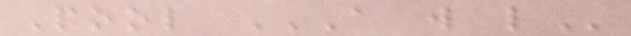Pool A W L
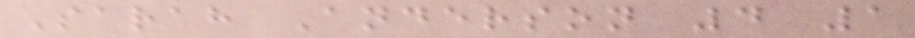Sarah Anderson 4 1
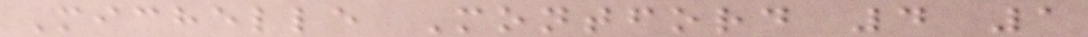Michelle Montford 4 1
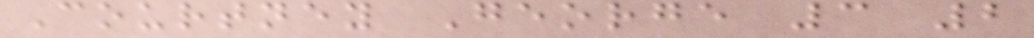Courtney George 3 2
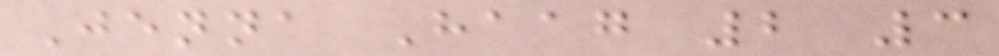Jenna Haag 2 3
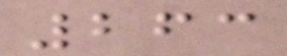263
